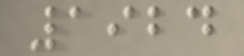1924
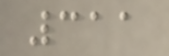311
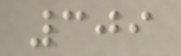309
